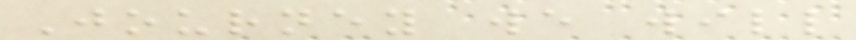Journey we will
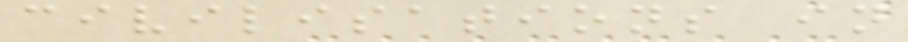civilisations in
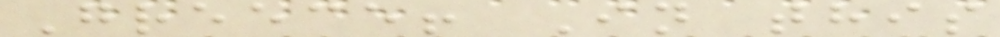Greece! In this
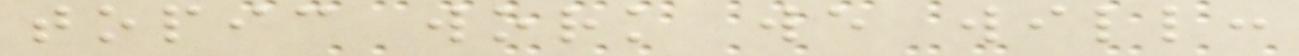topic work we will:
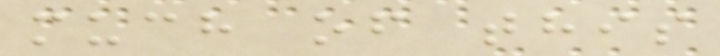much of this
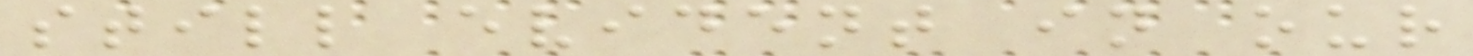still evident in our
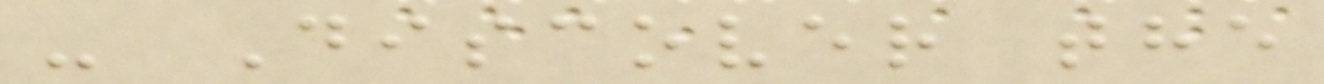- Discover the
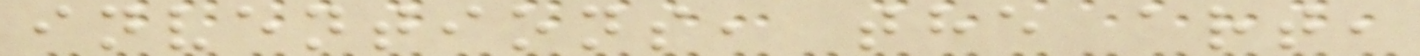inventions, the art,
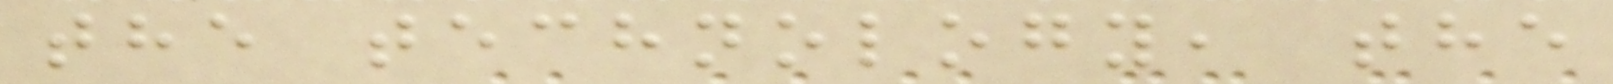the technology, the
